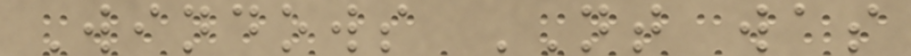Windows NT was
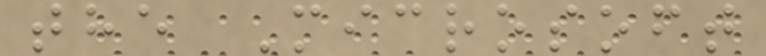the Microsoft
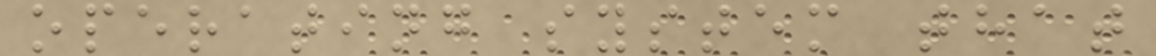operating system that
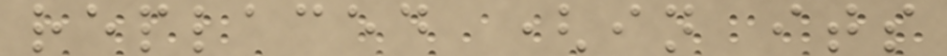replaced (in its
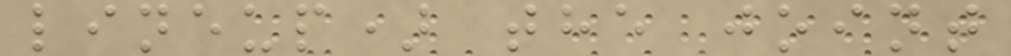lineup) the joint
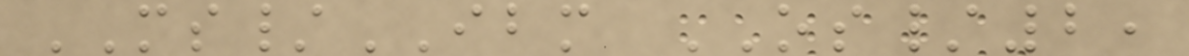MS/IBM OS/2,
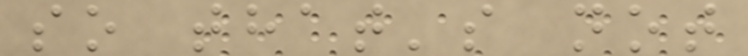so that's not
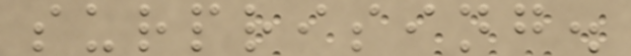surprising.
